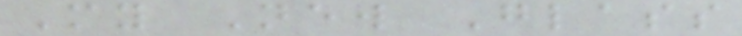My New Glass
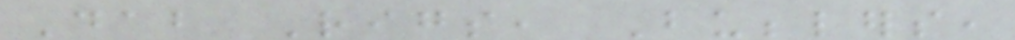Dab Rigs, Bubblers,
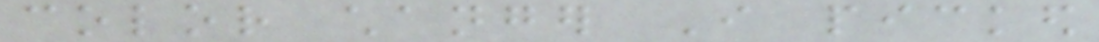color changer I picked
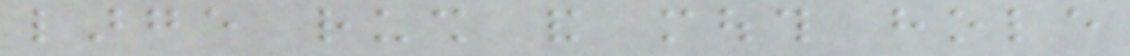large rush and mouth hole
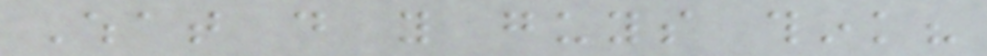What do you guys think?
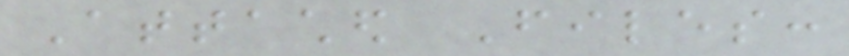Attached Files:
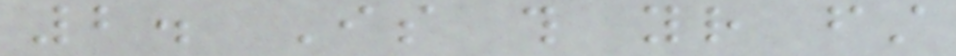2. Is this your first
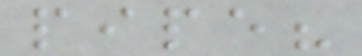pipe?
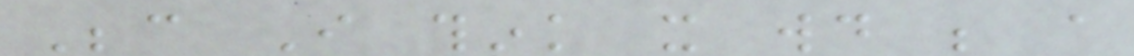Because I think it would be a
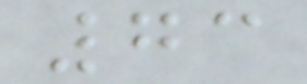73
